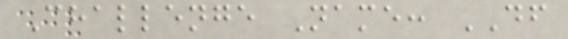Challenge Name: DF
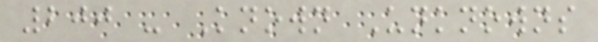200 - Known Unknowns
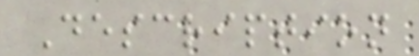Description
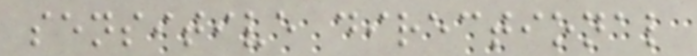sensitive directional
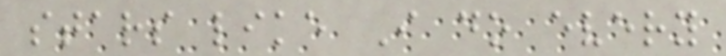stars like I do every
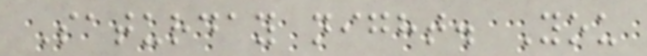Saturday night. You
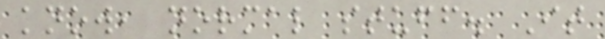know, normal stuff. It
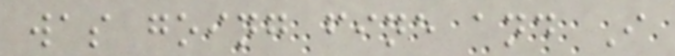was going fine and I
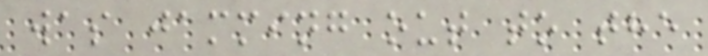was jamming out to the
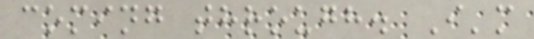coming through. I'm
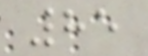85
